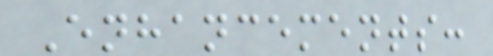Enhancements:
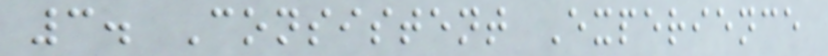3. Consistent Experience
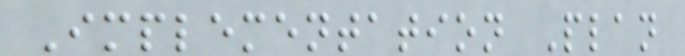Implementation Plan
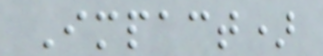Impact)
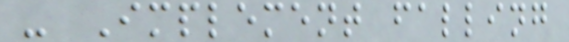- Implement falling
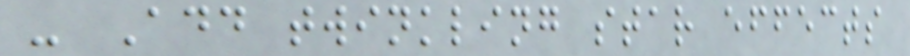- Add twinkling star effects
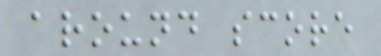around score
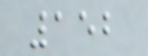152
